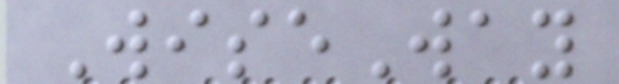WiseWay
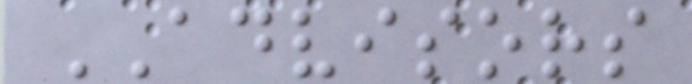ADVISORS
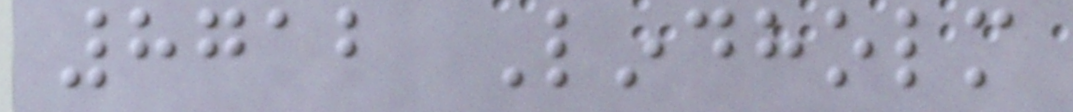8712 Lindholm
